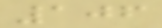106
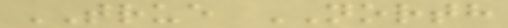TRUE NORTH
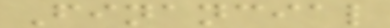Financial
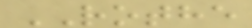ROTHE
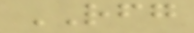RFG
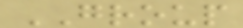GROUP
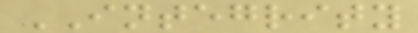INTEGRITY
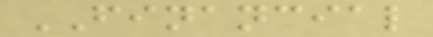FINANCIAL
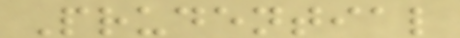Prudential
